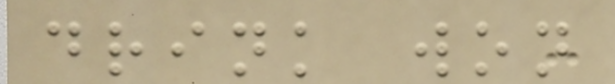drink won
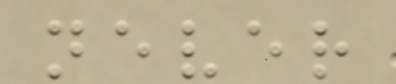never
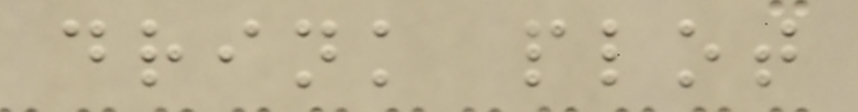drink plot
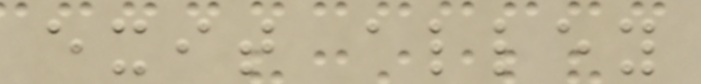exit alley
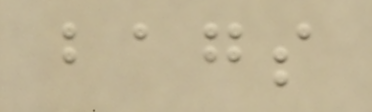bags
